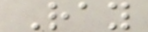Ray
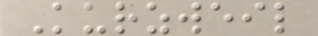Kurzweil
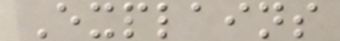Explains
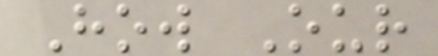How Our
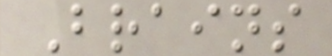Brains
